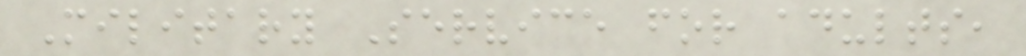Military Service for adults,
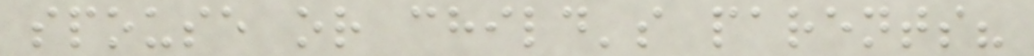spouse or child's parents?
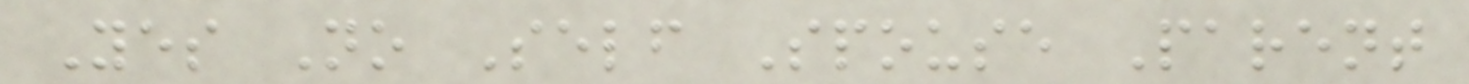Yes No Self Spouse Parent
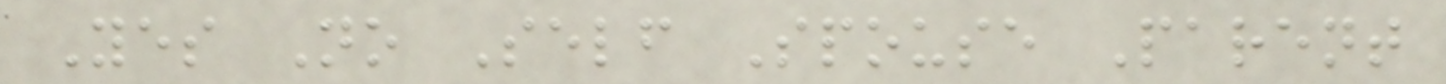Yes No Self Spouse Parent
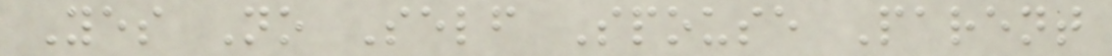Yes No Self Spouse Parent
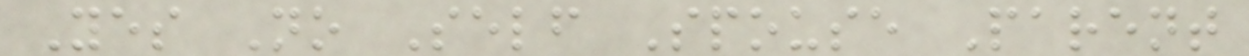Yes No Self Spouse Parent
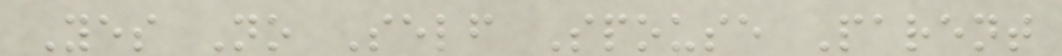Yes No Self Spouse Parent
